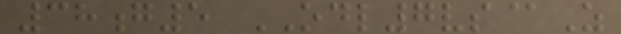38g5 ODL7vs@Z
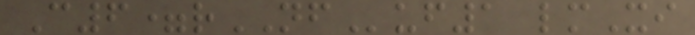C6=rNFuf1 lmXi
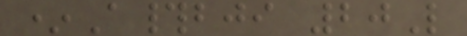*A#bji 20L
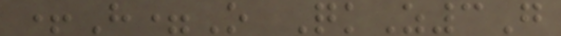+H=O QkZ3G
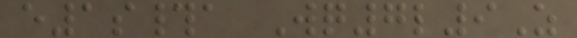e1s#a Wq7l9Z
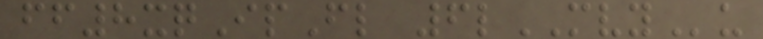ff8xqIpFl 6lMVYu
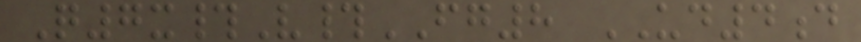Q7x#V#FG8 UD4d
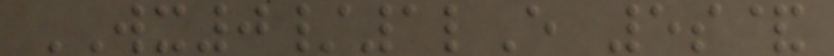WX0/1lE 5s&
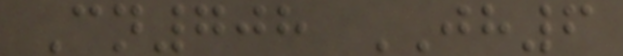Cn708 JH6
